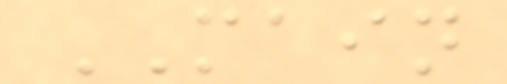MAIN
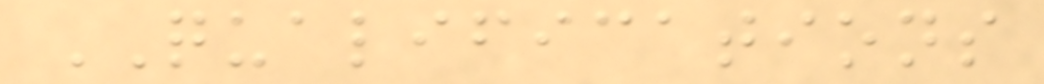QUALIFICATIONS
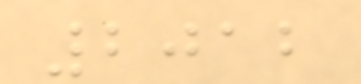2012
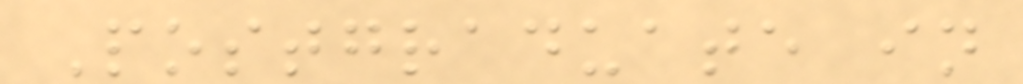Postgraduate in
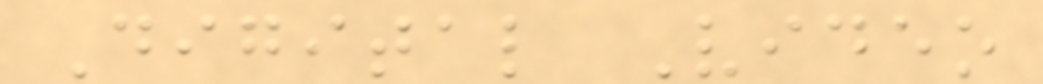Digital Video
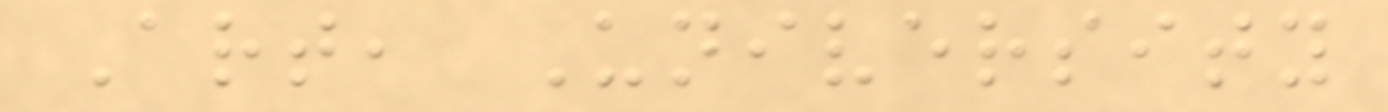Art, University
